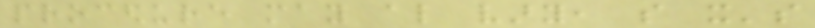procedure may also vary, so it's
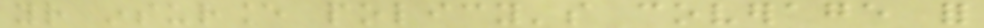your insurance policy's coverage for
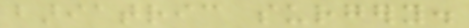bariatric surgery.
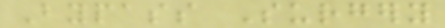Bypass Surgery
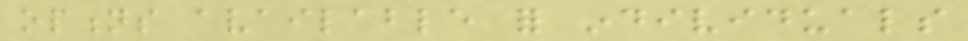options available for individuals
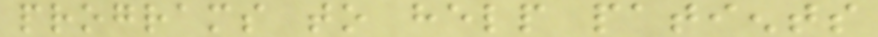programs to help patients
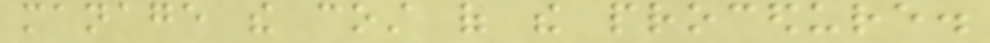manage the cost of the procedure.
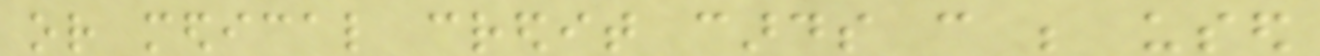or medical credit cards can be used
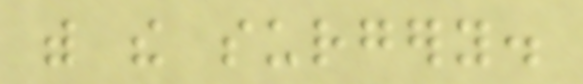with the surgery.
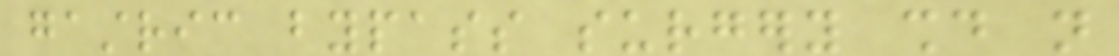gastric bypass surgery should not
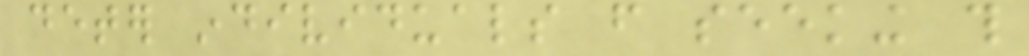deter individuals from seeking this
